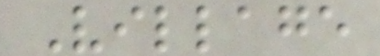Village
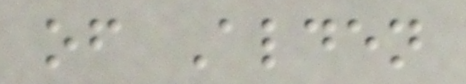of Alden
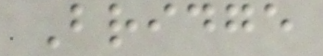Bridge
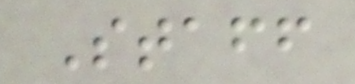Staff
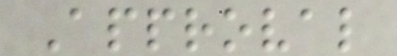Approval
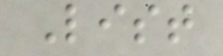List
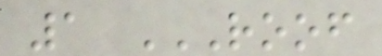1 ROOF
